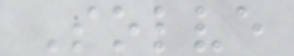Solve
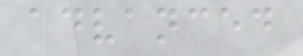advanced
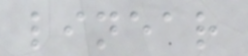linear
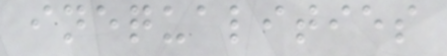inequalities
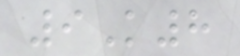9K8
